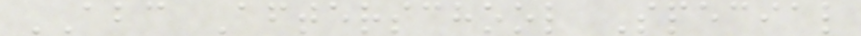ABC Afterschool Special
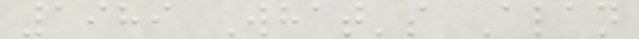1989 What's Alan
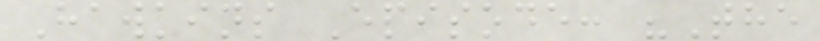Hawkins Episode: "The
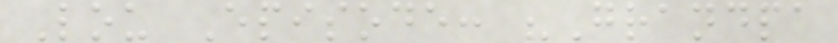Lou Episode: "Grandpa
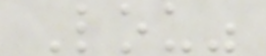Lou"
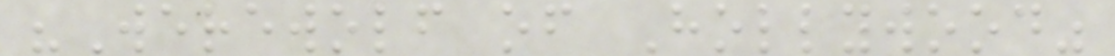"Werewolf of Hollywood"
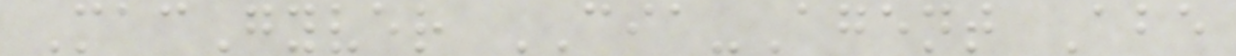MacGyver CIA-Agent Abe
